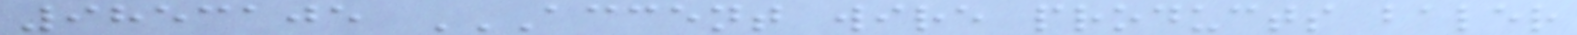9853105 ACCENT WIRE PRODUCTS BALER
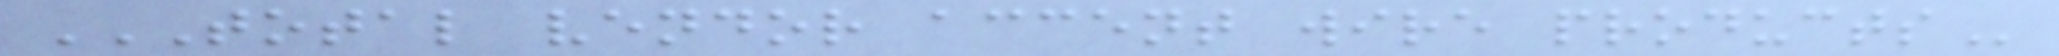TOTAL VENDOR ACCENT WIRE PRODUCTS
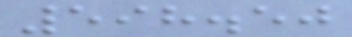598.50
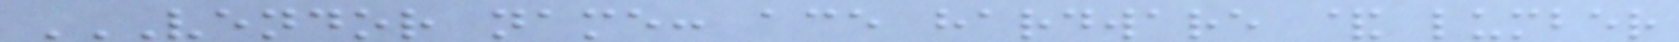VENDOR NAME: ACE HARDWARE & LUMBER
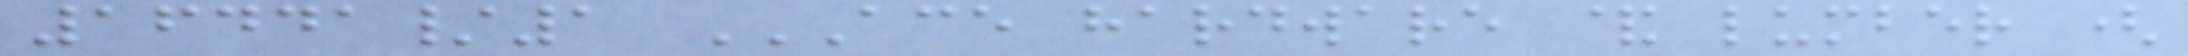16441/1 ACE HARDWARE & LUMBER (
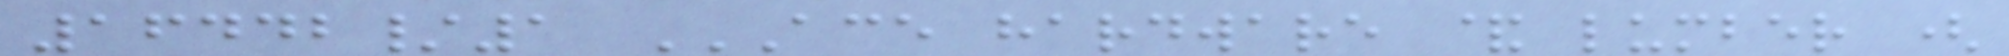16442/1 ACE HARDWARE & LUMBER (
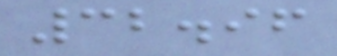32.96
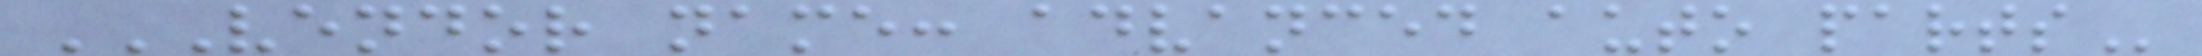VENDOR NAME: ADVANCED AUTO PARTS
